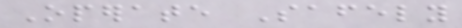Operate Safely
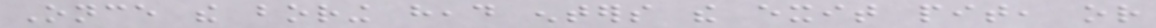Once the boring head enters the exit pit, or
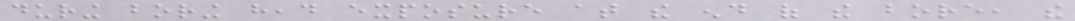during boring head exposure at the end of the bore, the
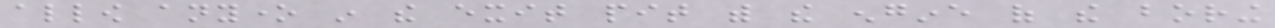allow anyone in the exit pit with the engine of the boring
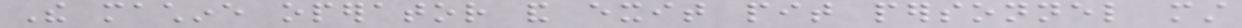The machine operator and exit pit personnel must
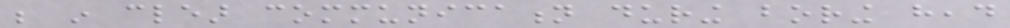be in clear communication during boring head
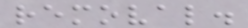removal.
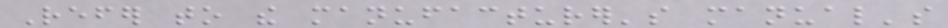Refer to the manufacturer's manual's
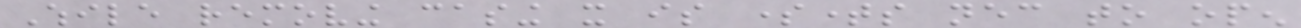While removing casing it is sometimes necessary to open
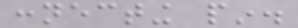connecting pin.
